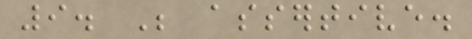9. Be assertive.
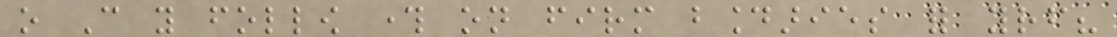o Can you follow through on firm boundaries for yourself?
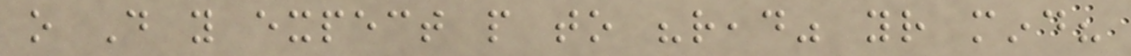o Do you expect people to "read" your mind?
